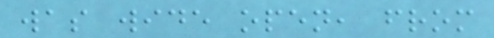was wide open, from
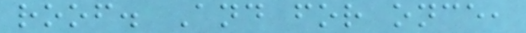roof. And for once,
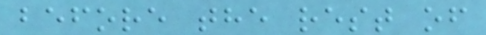before the rest of
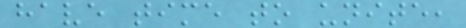have time to unite,
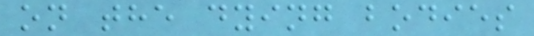on the dying bodies
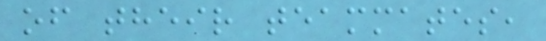of their teammates,
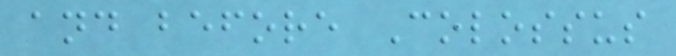and before Colossus
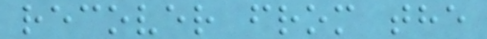recover from the
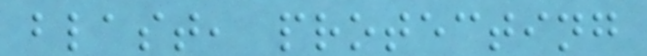blast, protecting
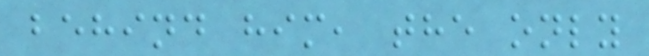behind him, the only
